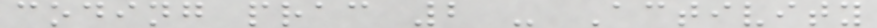coding prac 2 - Activity
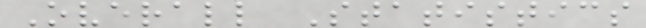Overall Statistics
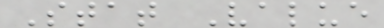Stat Value
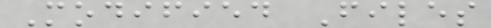Modified Files
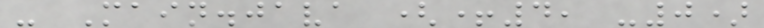- Main.java (+4, -0)
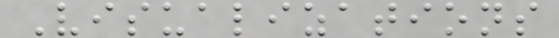Visualizations
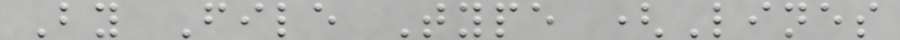By File Type (Lines
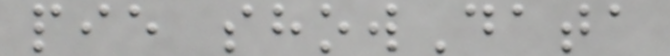pie showData
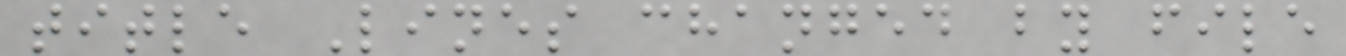title Lines changed by file
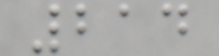214
